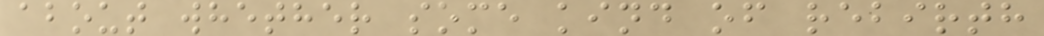about whether some kind of rebirth
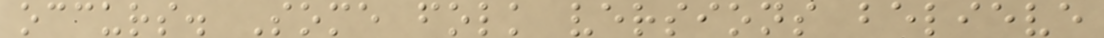occurs. Some folk versions believe
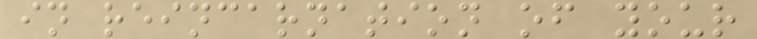in reincarnation of your
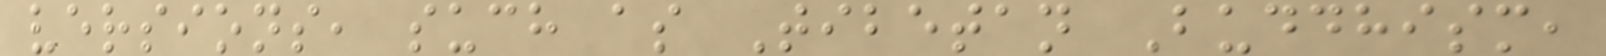versions, such as Tibetan Buddhism,
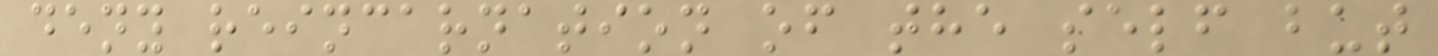deny reincarnation of the self but
